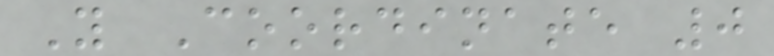Y Coordinate 0
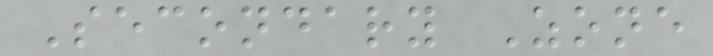Secondary Zone
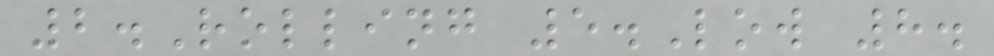2.Rolling 5.Low 8.
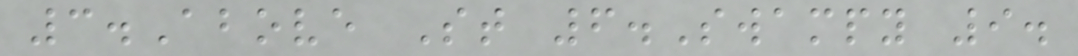3.Above St 6.Swampy 9.
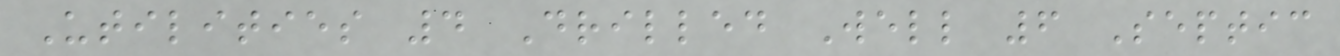Utilities 4 Drilled Well 6 Septic
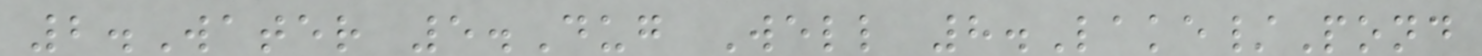2.Water 5.Dug Well 8.Lake/Pond
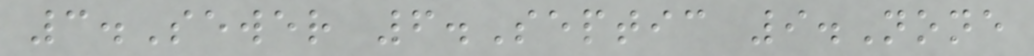3.Sewer 6.Septic 9.None
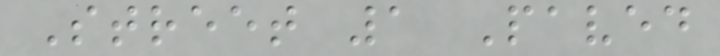Street 1 Paved
